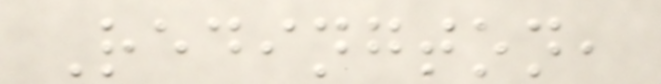Redington,
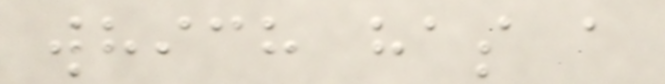which has a
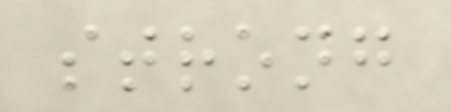strong
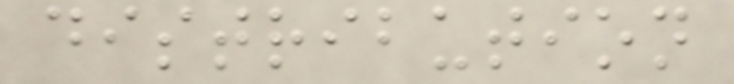distribution
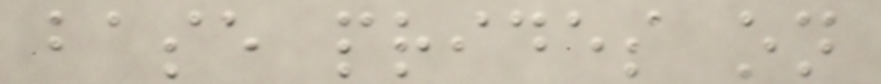base prides on
